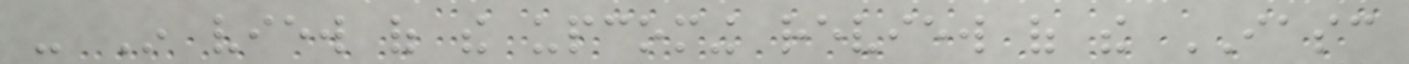- In view of the upcoming review of the IASC
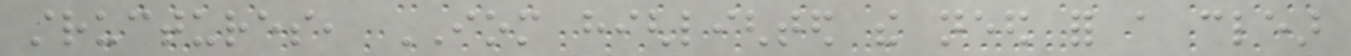structures, IOM highlighted the need for a clear
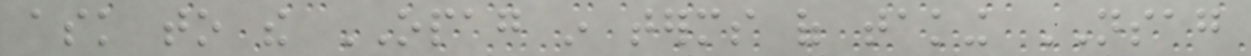ask to the OPAG in terms of taking NSAG
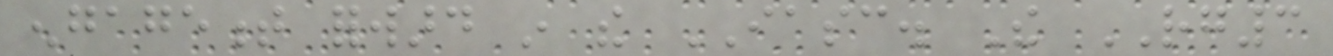engagement forward in the IASC. The RG3
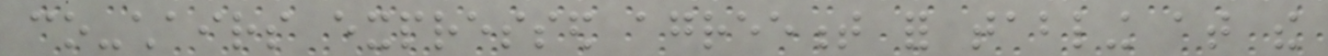co-chairs expressed agreement for tabling at the
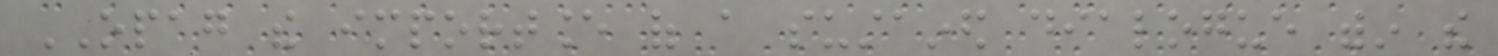OPAG the importance of a sustained dialogue within the
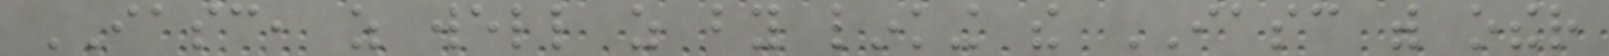IASC, as well as by linking the IASC with other
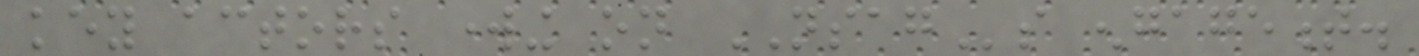key actors working on NSAGs engagement.
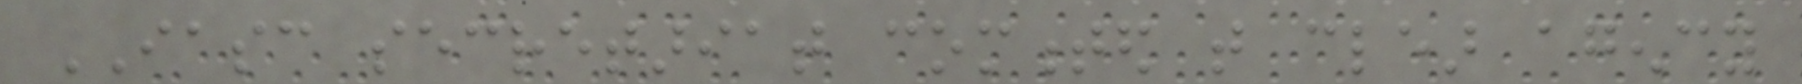IASC secretariat commented that clear agency
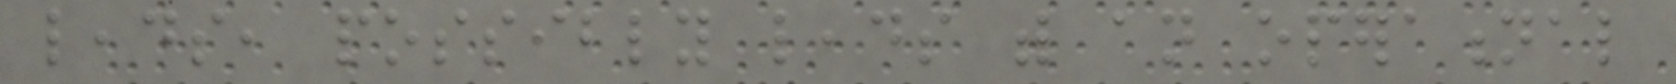leads, possibly leads with an operational
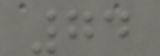74
